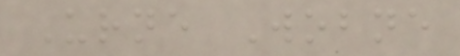Urne Wobne
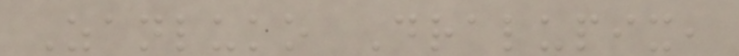Zanluko Dralupix,
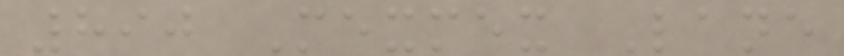890 Mexmex Lane
